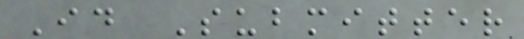Id Submitter
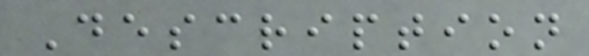Description
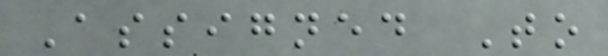Assigned To
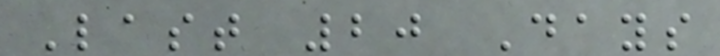Last 20 Days
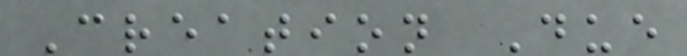Creation Due
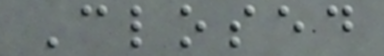Closed
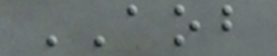AOB
